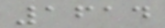1614
